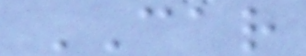CAR
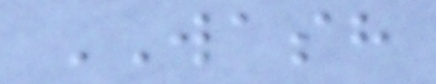WASH
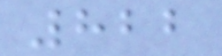822
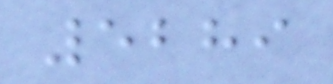5289
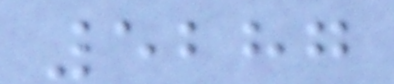5287
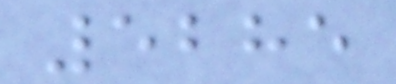5285
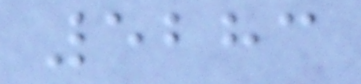5283
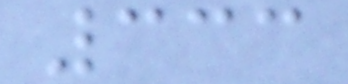333
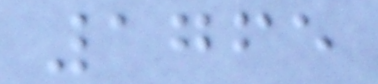1765
